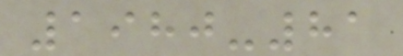1980-81
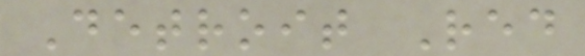Detroit Red
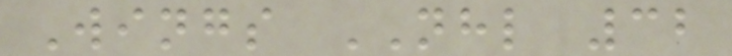Wings NHL 32
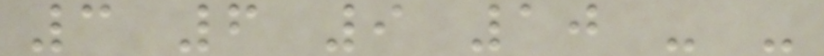3 6 9 10 - -
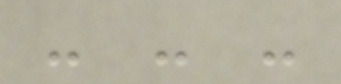- - -
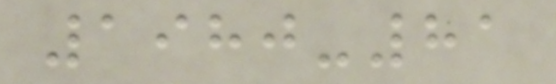1980-81
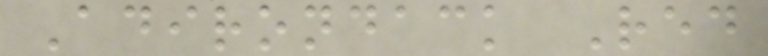Adirondack Red
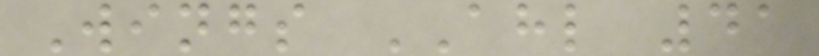Wings AHL 41
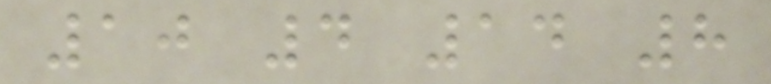10 4 14 8
